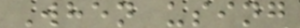When using
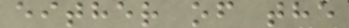either of the
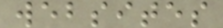websites
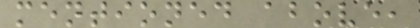mentioned above,
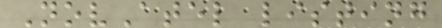NovAtel listing
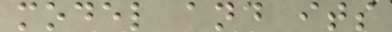model and its
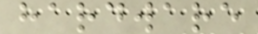hardware
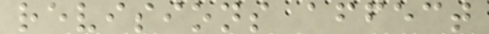revisions affect
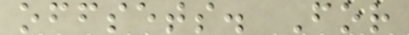offsets. For
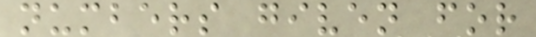numbers given for
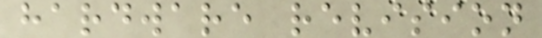hardware revision
